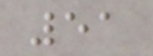51
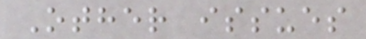Other issues
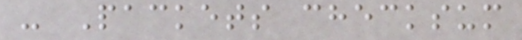- Packets checksum
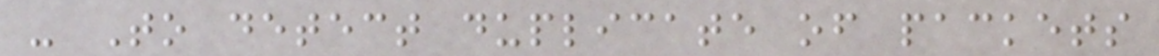- To detect duplicate of packets
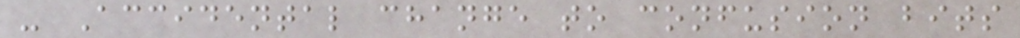- Accidental change to confusion bits
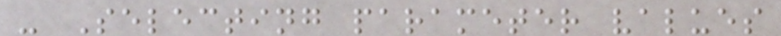- Selecting parameter values
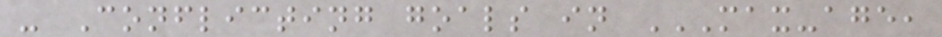- Conflicting goals in MAX-AGE,
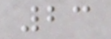23
